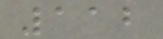112
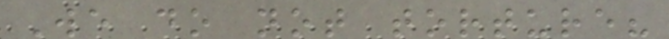We do not torture?
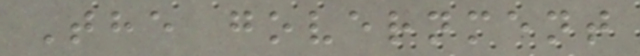The government
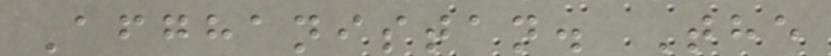Afghanistan. The
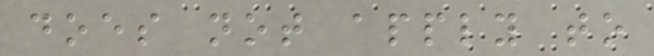does not apply to
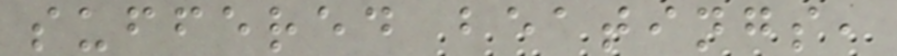suffered beatings,
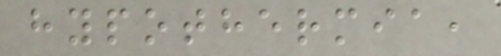hypothermia,
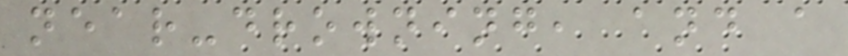near-drowning, and a
